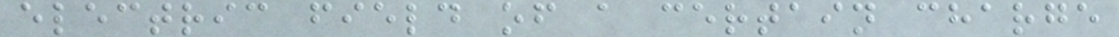electric field of a certain charge
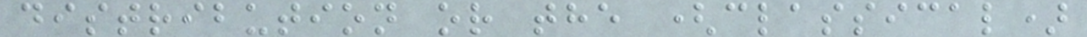distribution or the (classical)
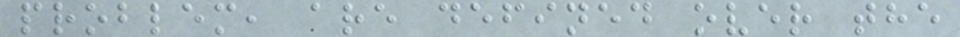problem, are defined over the
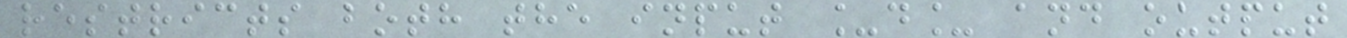restricts both the input _d_ and output
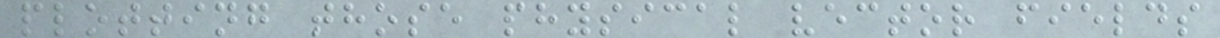plotting those physical vector fields
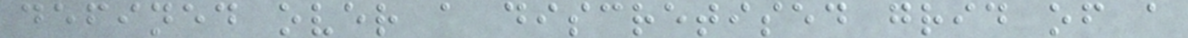defined over a discretised grid of a
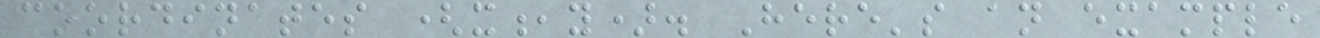coordinates (x,y). Here's an example
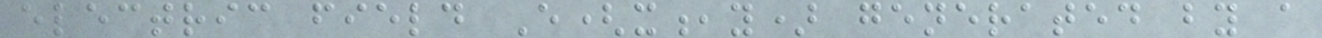electric field E(x,y) generated by a
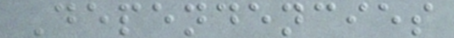Dependencies
